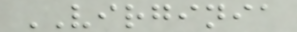VIRGINIA
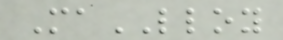MaLLOY
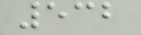532
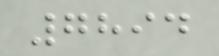7894
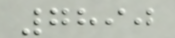7890
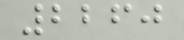2260
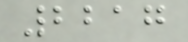2217
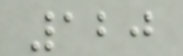120
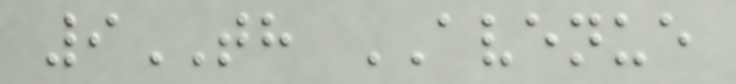9TH AVENUE
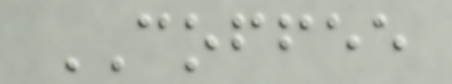COFFEE
